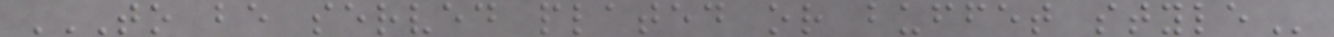TO BE SERVED PLATED OR BUFFET STYLE
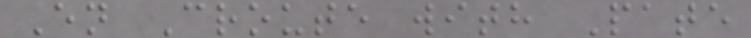En Croute with Pate
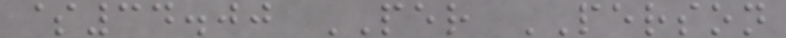$34.00 PER PERSON
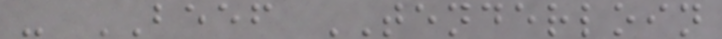- BEEF TENDERLOIN
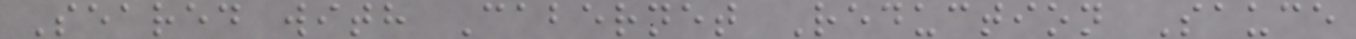Seared with Cabernet Reduction Sauce
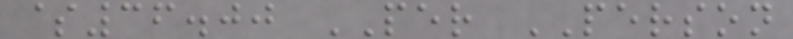$36.00 PER PERSON
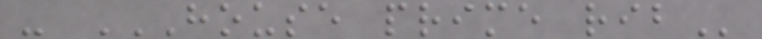- HOUSE PRIME RIB
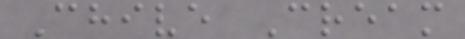Chive Cream
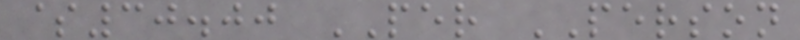$30.00 PER PERSON
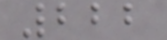222
